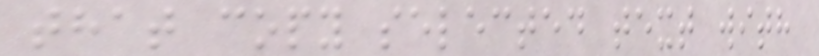that copy selected text with
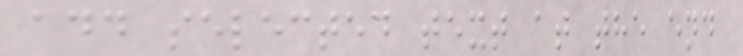add selected text at the end
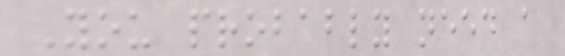You probably need a
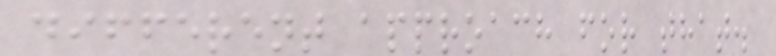different approach for that.
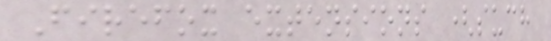Firefox extensions (such
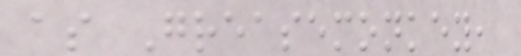as Greasemonkey,
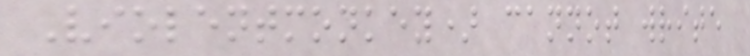Violentmonkey) cannot write
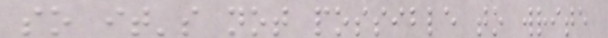so it's not possible to write
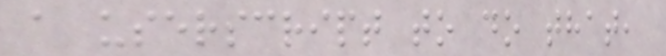a userscript to do that,
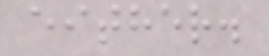either.
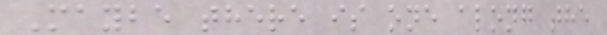Maybe there is one along the
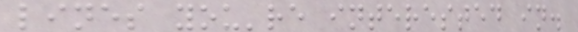lines you're interested in.
